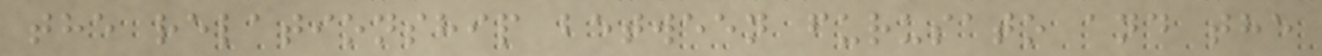the relationship between furusato and the
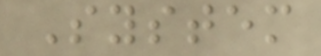System
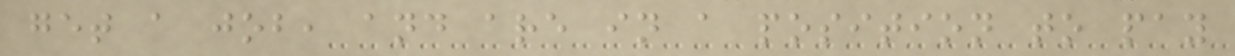get a job, and are in a position to pay
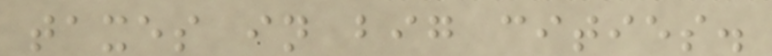taxes in big cities.
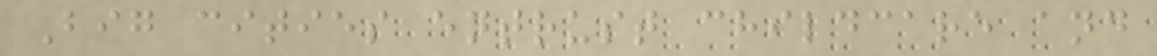Big cities entrust childcare and
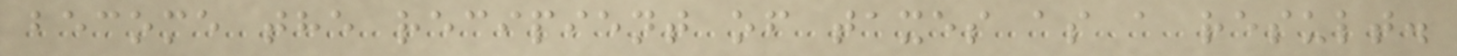become the recipient of taxes as a result.
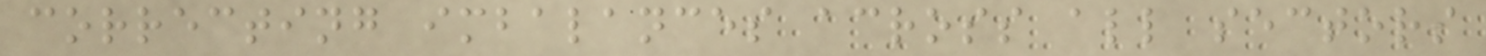correcting imbalances across all sectors
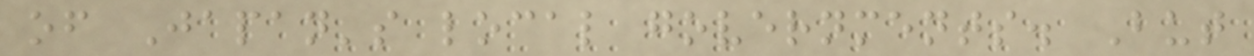of Japan's local governments. But
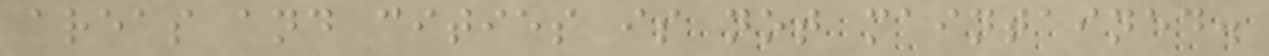areas and cities is not maintained.
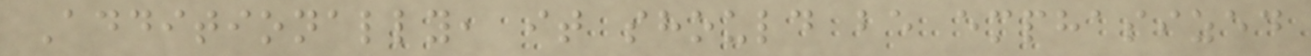Additionally, it should be emphasized
